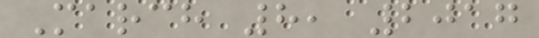March 8, 2017
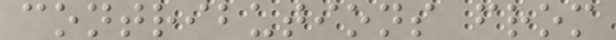contributions from
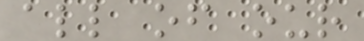all of our
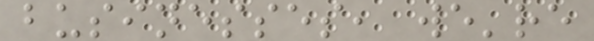businesses, we're
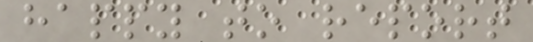happy to report
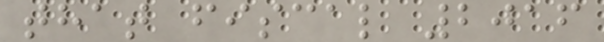that fiscal 2016
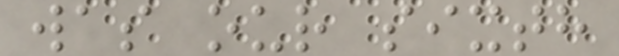was our sixth
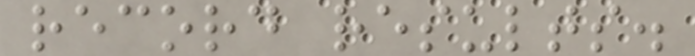record results.
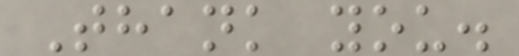Thank you.
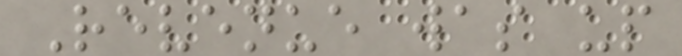Revenue was up
